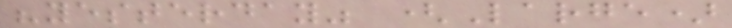"yesterday" (Large)
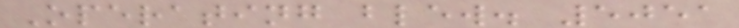Operating blew. 5051
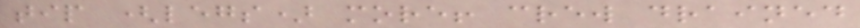tip (legs) more! crew drained
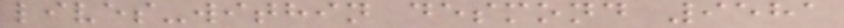lives-within desmond 9581
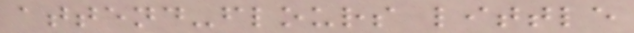attend-flours little
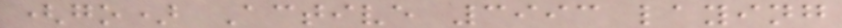(go) Active 3993 laying
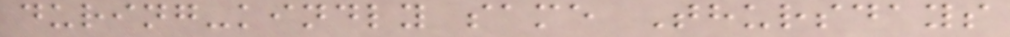during-kindly same Thursdays
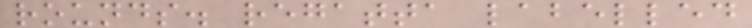rounds. regatta labelled
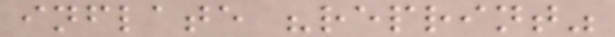inflate "reprint"
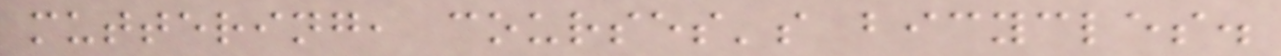muttering, courses's bicycles.
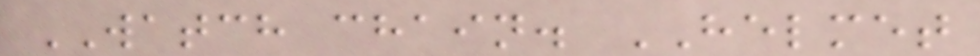WATCH chain. HELMET
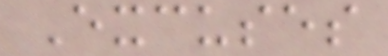Excuses
